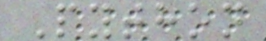Python
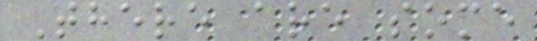There are some
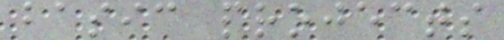basic projects
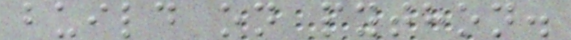build on python.
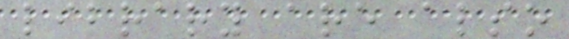library are also
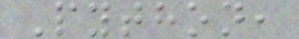Python,
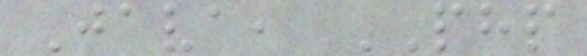Java, PHP
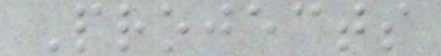Projects
